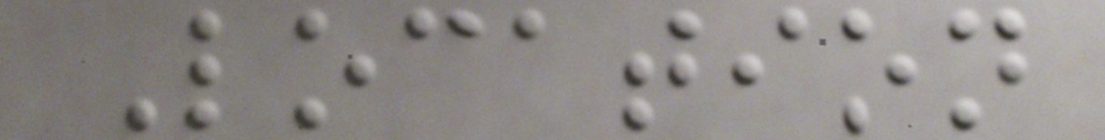Location
